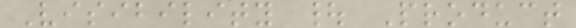Visibility | Product
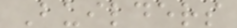Builders
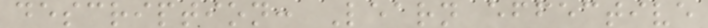description: Learn effective
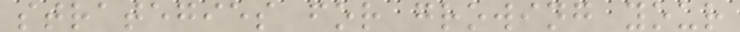strategies for growing your
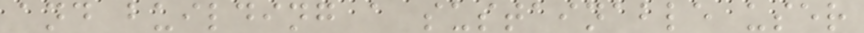and building a sustainable user
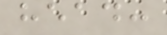head:
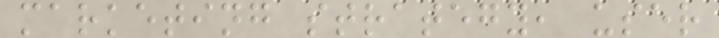marketing strategy, user
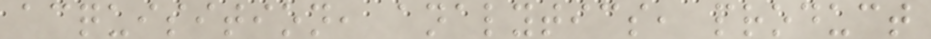acquisition, analytics, product
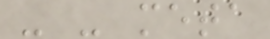- - meta
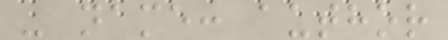- name: author
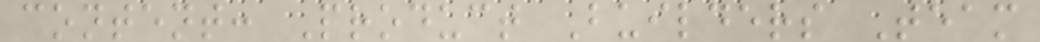content: Product Builders Team
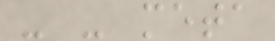- - meta
